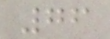76
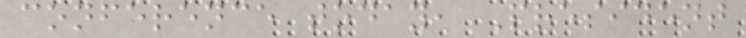conference today, President
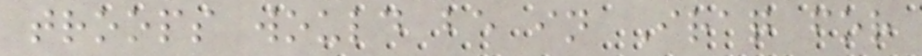troops would be in Iraq for
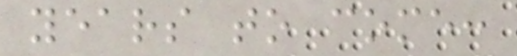years to come:
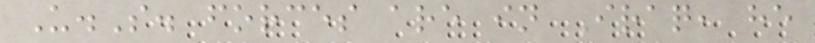U.S. forces are in Iraq, he
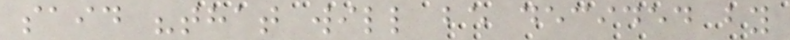said "that will be decided by
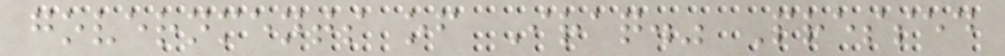governments of Iraq." Pressed
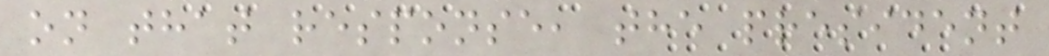on that response, the president
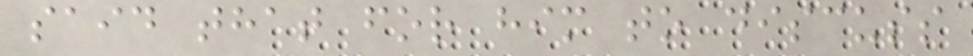said that for him to discuss
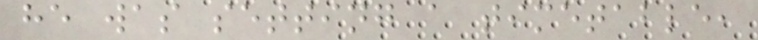he was setting a timetable,
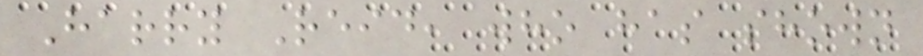Harry Reid, who has shown
